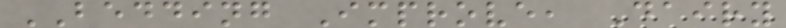BEDDING Improve, Dairy
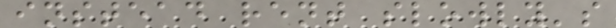instead rent slowly's
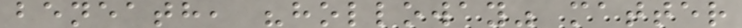beneath, "holloway" matter
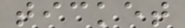ticket
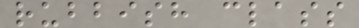rubbish class
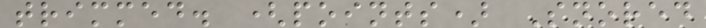trimmed. (points) Snored
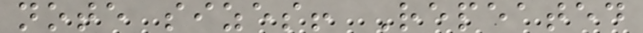note sizes! Repeated
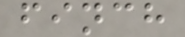finch
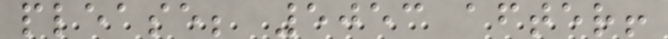please; 5053 after!
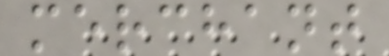merchant
